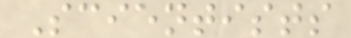Scientists
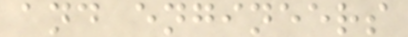and engineers
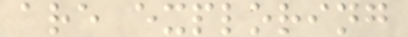are exploring
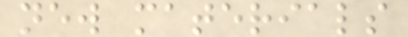new materials
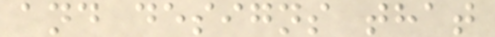and designs that
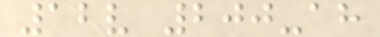12v 200-ah
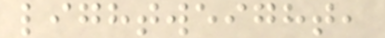lightweight,
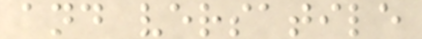and versatile
